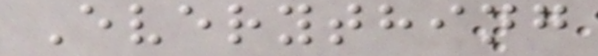Everything
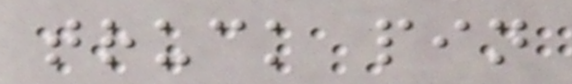truck pin
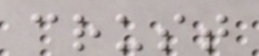crust
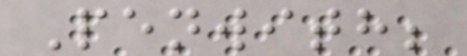Penwith;
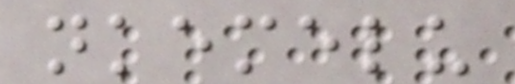nkemelu
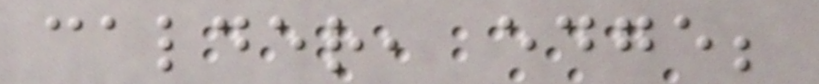calder, edge;
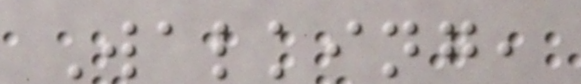Walking,
